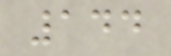144
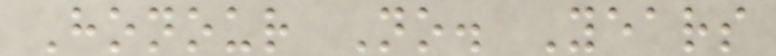Honour No. Years
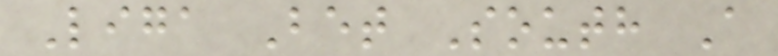Liga Bet South A
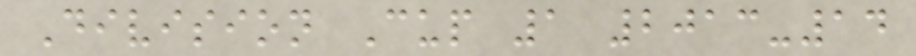Division Cup 1 2013-14
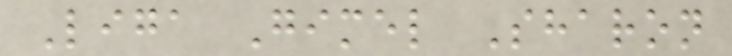Liga Gimel Sharon
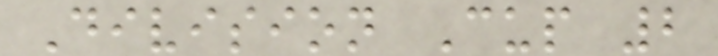Division Cup 2
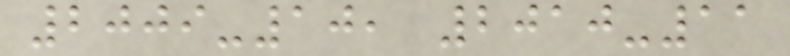2009-10, 2010-11
